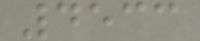4533
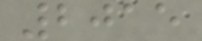2015
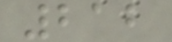212
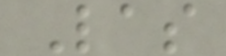Las
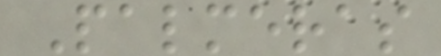Palmeras
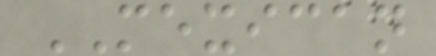MEXICAN
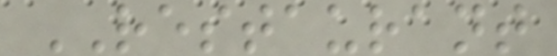RESTAURANT
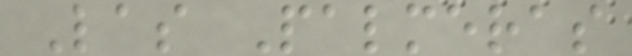Las Palmeras
